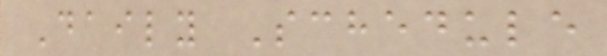Daily Schedule
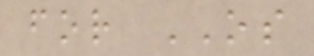for OS
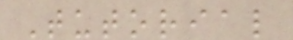Tutorial
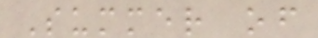Summer of
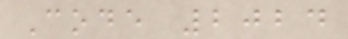Code 2024
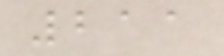211
